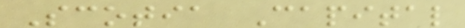Scotia Capital
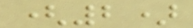(2)
